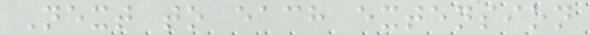Next to each extension
